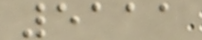5111
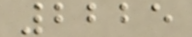2225
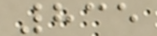835
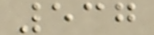537
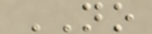NO
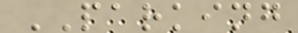PARKING
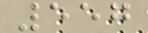557
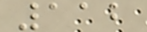112
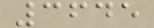3645
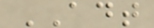ADT
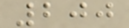200
